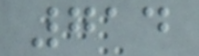714
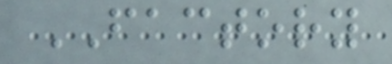FACTORY
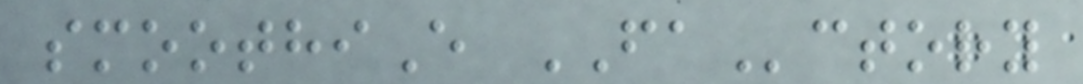smoothiE FActory
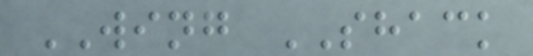WING SHACK
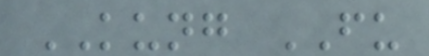KUNG FU
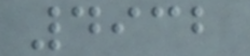4932
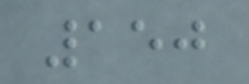150
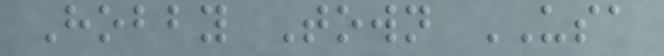Hobby Town USA
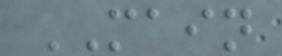MAIN
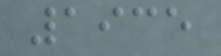1935
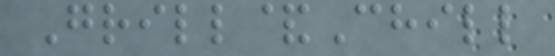Grill&Chill
